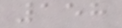158
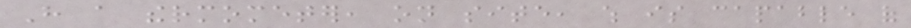Have a thermometer, on site, which is capable of
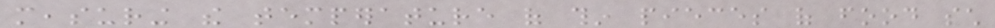measuring the temperature of thin pieces of food such
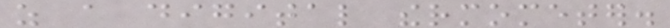as a digital thermometer.
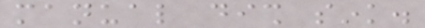manual dish sink.
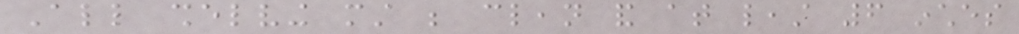All shelving must be clean and at least 6 inches
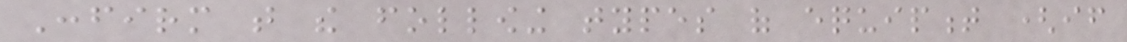Confirm that the following types of equipment (if
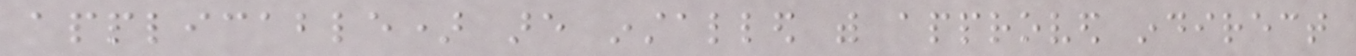applicable) are installed with approved indirect
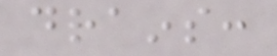drains:
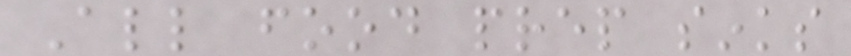All food prep sinks
